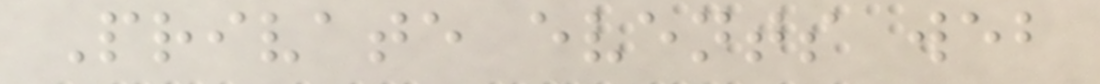Private events web
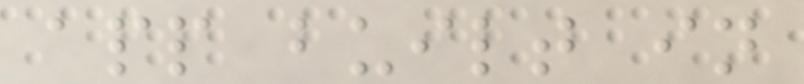app built in
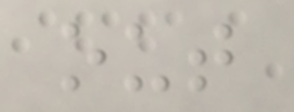out
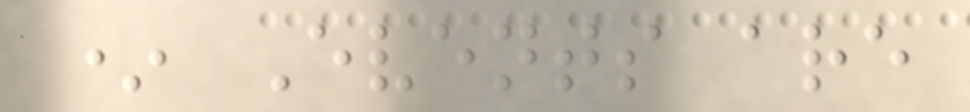* Events are
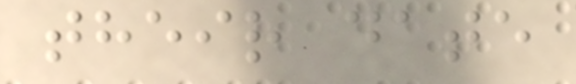their date
